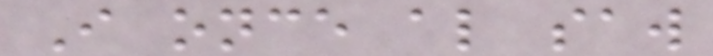I once also saw
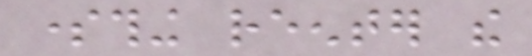something reenter the
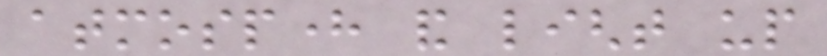atmosphere and light up
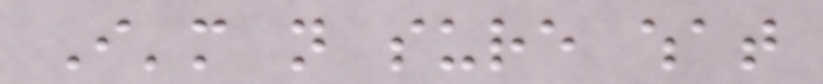I'm not sure what
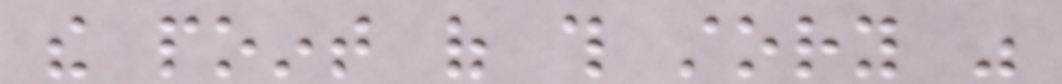the point of this story was
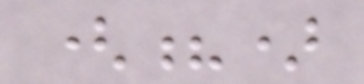(?)
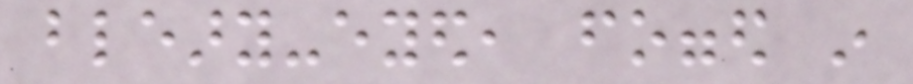bleary-eyed, fogged in
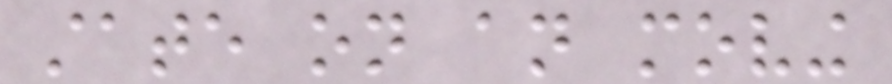state on an moving
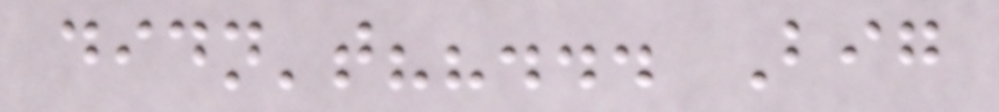didn't??... Big
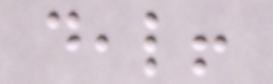deal!
